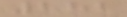282
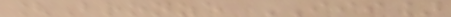[Bronze III]
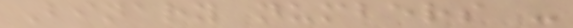Binary numbers -
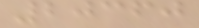20360
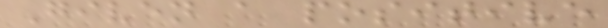Given a positive
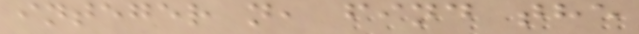integer n, find the
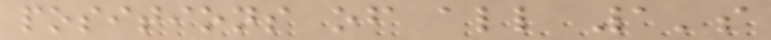positions of all 1's
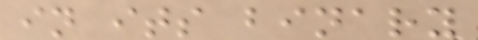in its binary
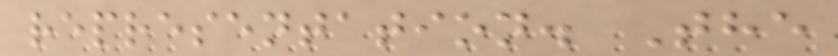representation. The
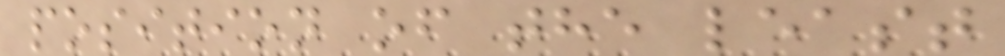position of the least
